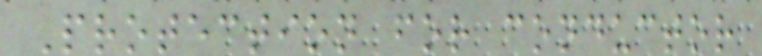Protection for conductor
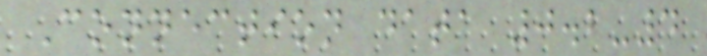Connection data 0.2-4
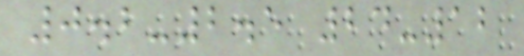0.2-2.5 24-12
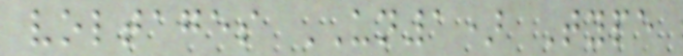voltages UN1) Type
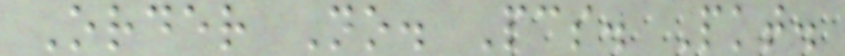Order No. Pcs. Pkt.
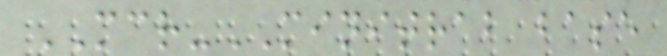MCR-MINITRAB base
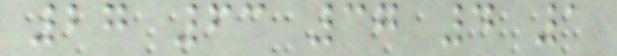27 63 37 4 1
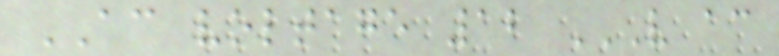AC voltage 12 V AC
